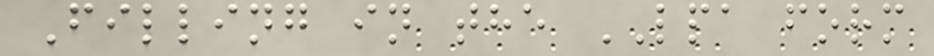Filling in the LPA form
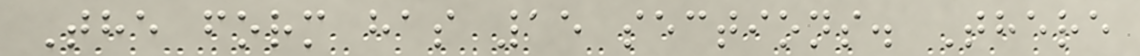The form has 15 sections. There
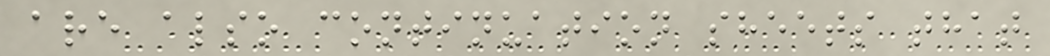are also continuation sheets that
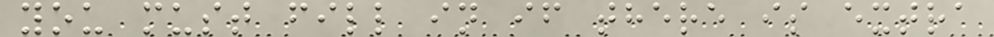you must fill in if there is extra
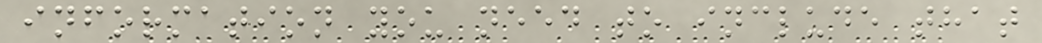information you need to include that
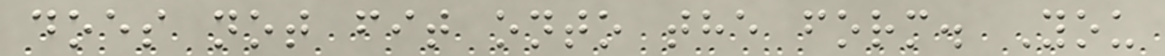does not fit onto the form. You
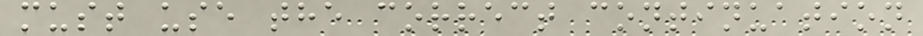must use the correct continuation
